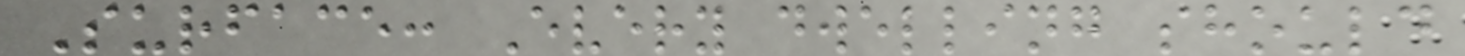Surface: Every dwelling should
